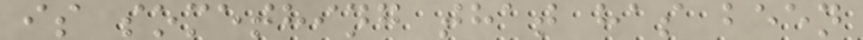is something that has been
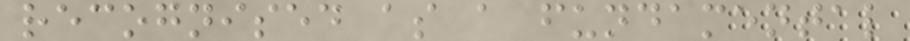recognised as a fundamental
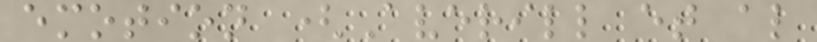emotion (Averill et al
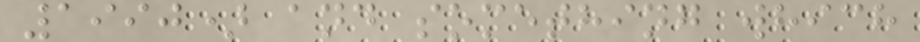1990) and something which
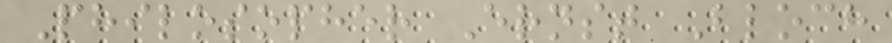Philosopher Ernst Bloch
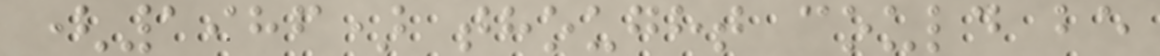(1986) thought could be
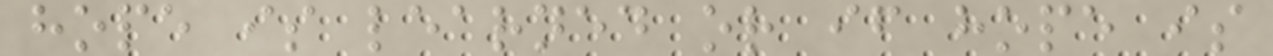hope is learned or if hope is
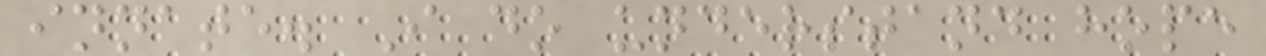innate. I do understand hope
